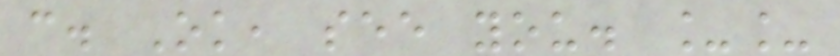c. Ok, see you. __
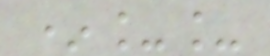*__
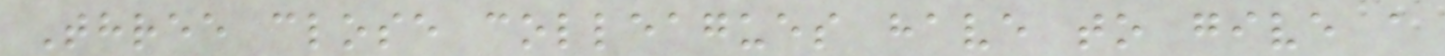Three close colleagues have to give a
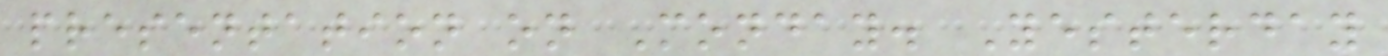presentation on Monday. Yesterday
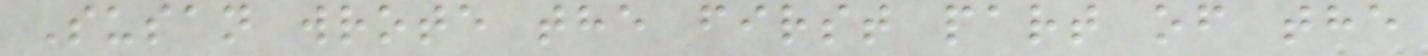Susan wrote the first part of the
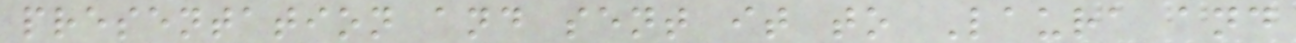presentation and sent it to Laura and
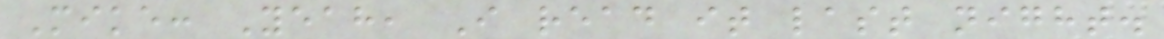Mike: Yeah, I read it last night.
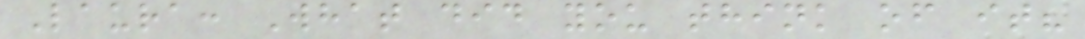Laura: What did you think of it?
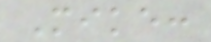Mike:
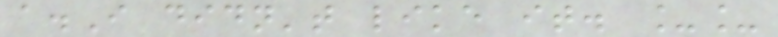a.I didn't like it. __
